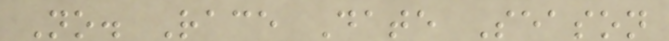No. Race Date Season
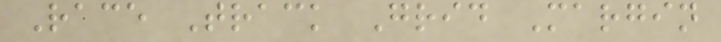Race Track Grid Margin
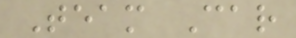Team Car
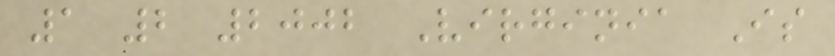1 2 2002 Virginia Is
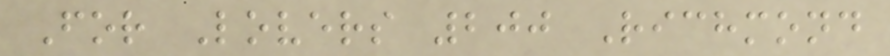For Lovers 200 Richmond
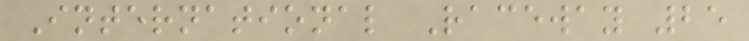International Raceway 25
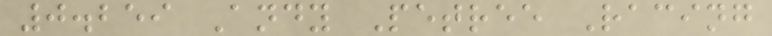0.259 Andy Petree Racing
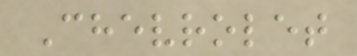Chevrolet
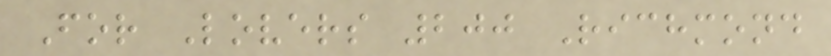For Lovers 200 Richmond
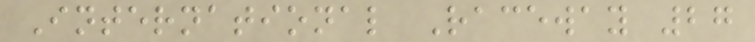International Raceway 27
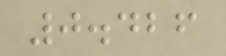0.426
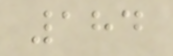184
